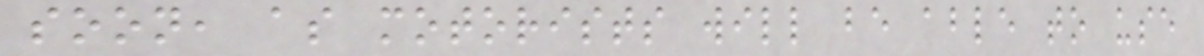soon, as motorists will be able to use
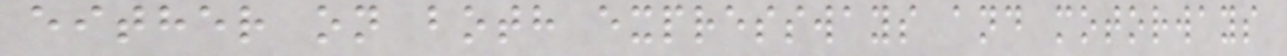either on both expressways and motorways
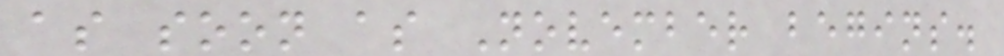as soon as November begins.
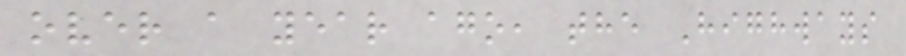over a year ago, the Highways
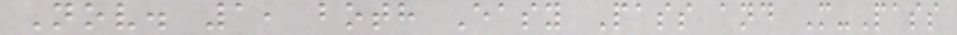Nov. 1, both Easy Pass and M-Pass
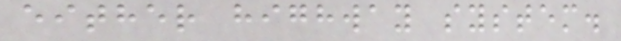either highway system.
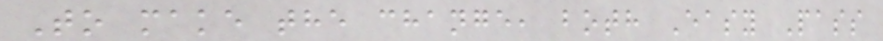To make the change, both Easy Pass
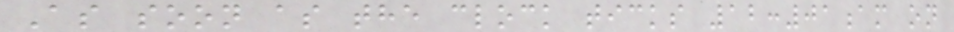As soon as the clock ticks 12:01am on
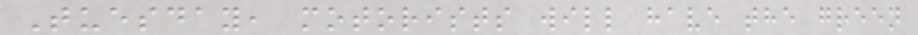Tuesday, motorists will have the green
